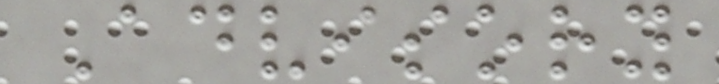Advisory
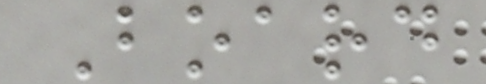Board
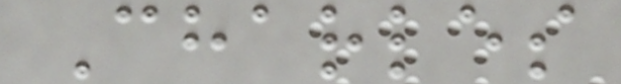Charles
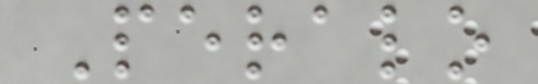Peralo
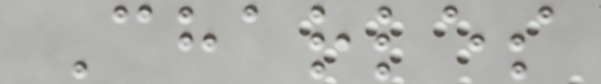Charles
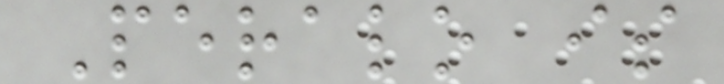Peralo is
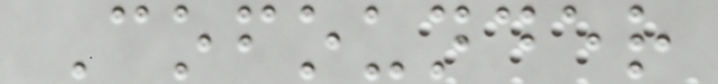Cofounder
